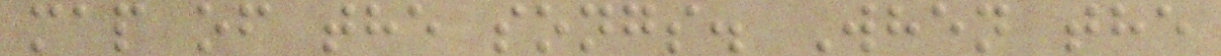map of the songs. When the
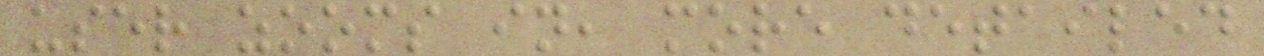user zooms in, more detailed
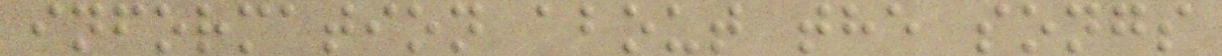information about the songs
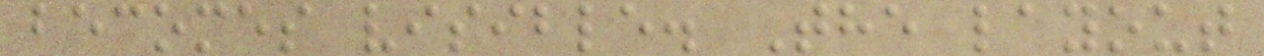becomes visible. The layout
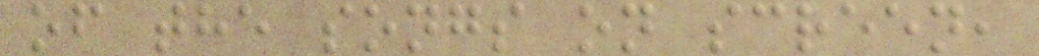of the songs on screen,
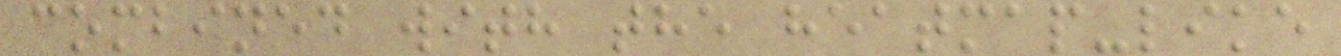combined with the heatmap-like
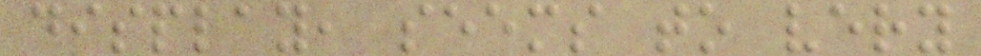display, seems to very
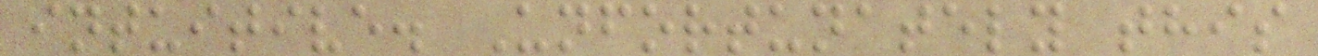intuitive. Unfortunately this
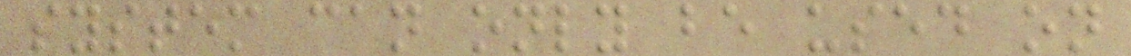system can only be used on
